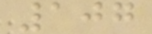107
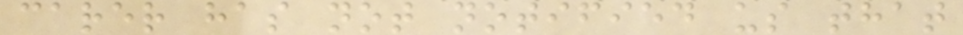carer has not notified us that
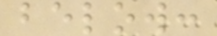below:
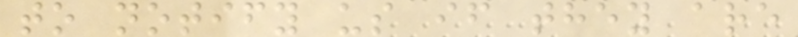to notify us if they are
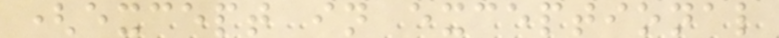(except in exceptional
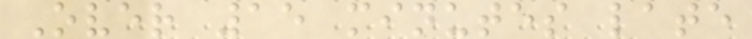Over 15 minutes late
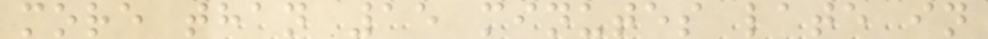more than 15 minutes late in
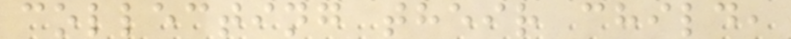collecting their child,
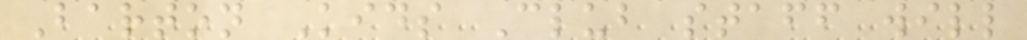Barton Kids Club staff will
